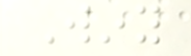Winy
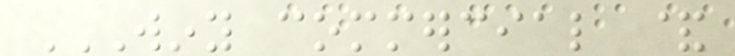WINY COMMERCIAL &
